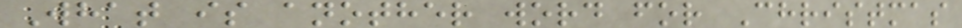What is another word for Christmas
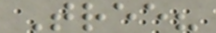Tree?
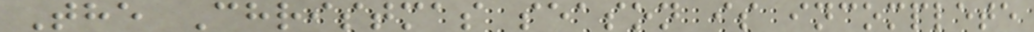The Christmas season is incomplete
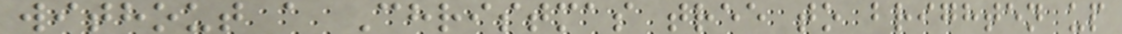without a Christmas tree to brighten up
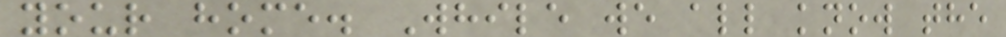your home. While we all know the
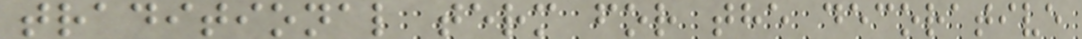traditional term for the decorative
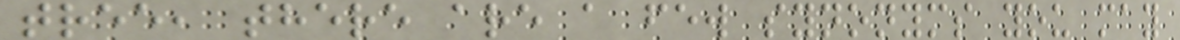tree, there are a few synonyms you may
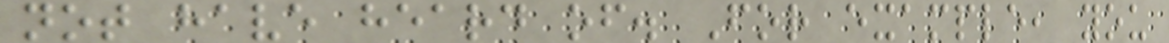not have heard of. For example, you
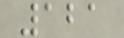121
